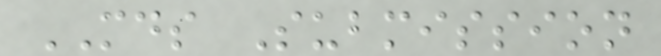MDS Submission
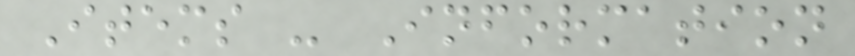Items - Information
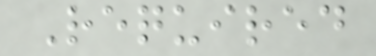Required
